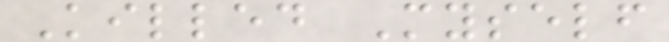Killed Myself
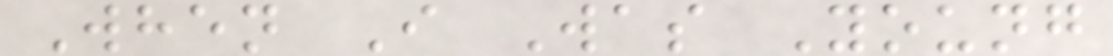When I Was Young
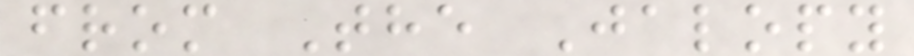from The Jalopy
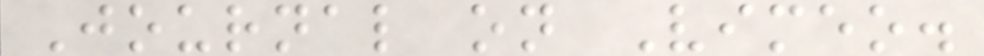Journal on Vimeo.
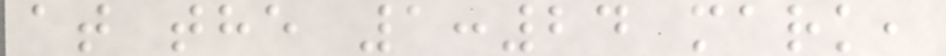at the 1:24 mark,
